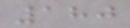180
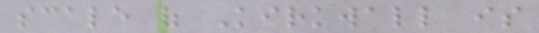scale of Kirkwall is
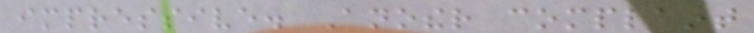impressive. Another complaint
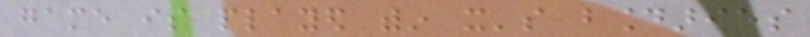game is played within it's boundaries
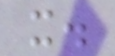it.
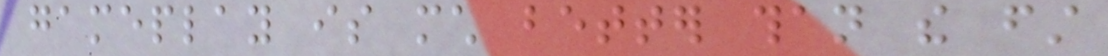gameplay is much better than the first
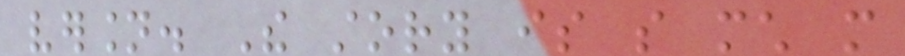version. The story is so much more
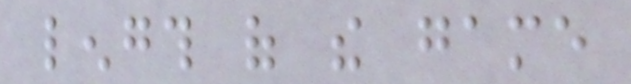length of the game
